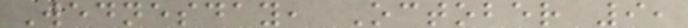Wednesday, October 9,
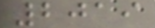2019
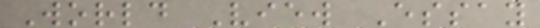World View Essay
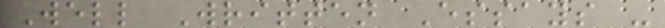Well Written Essays -
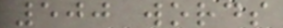500 words
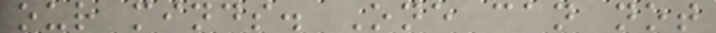our minds. One can not
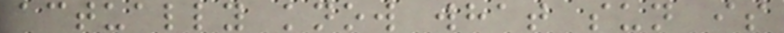actually know what sun is
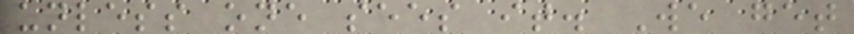unless one sees it. We get
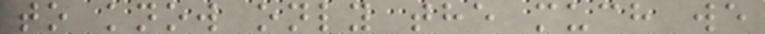to know only the much we
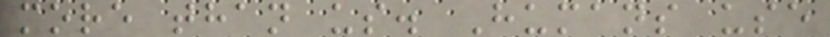more than us. Humans use
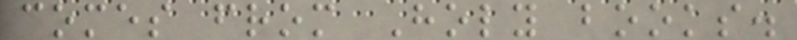comes from Holy books.
